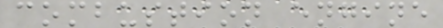combustion engine
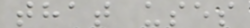that uses
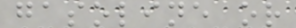gasoline or
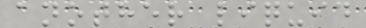another liquid
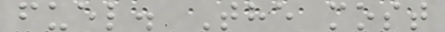fuel. The most
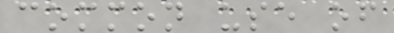common use of
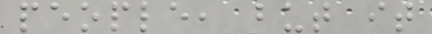people, but it
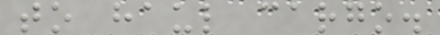to haul cargo.
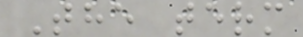The term
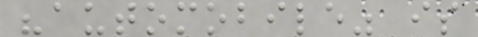"automobile" is
